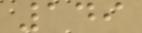149
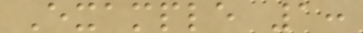Example 1:
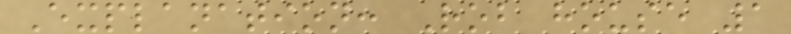Explanation: Rob house 1
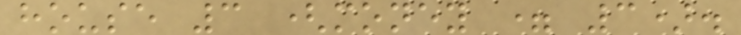house 3 (money = 3).
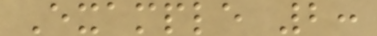Example 2:
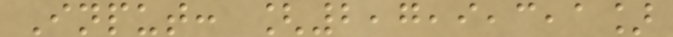Input: [2,7,9,3,1]
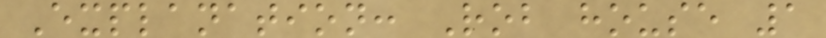Explanation: Rob house 1
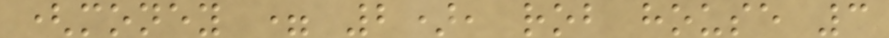(money = 2), rob house 3
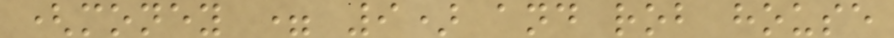(money = 9) and rob house
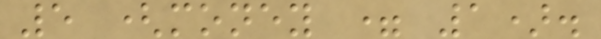5 (money = 1).
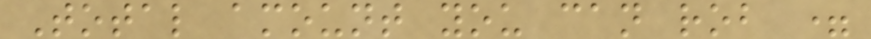Total amount you can rob =
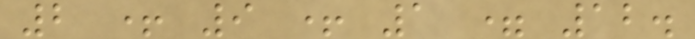2 + 9 + 1 = 12.
